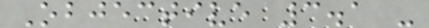Objective 3.1 -
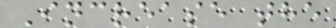Increase the
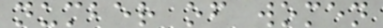number of women
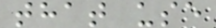that use
